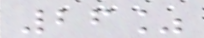26%
